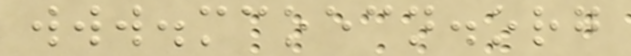www.mcoecn.org
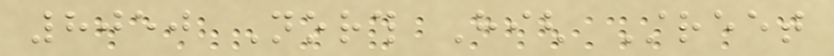8050 North High Street
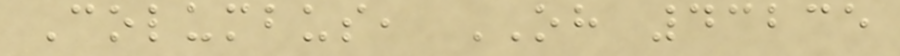Columbus, OH 43235
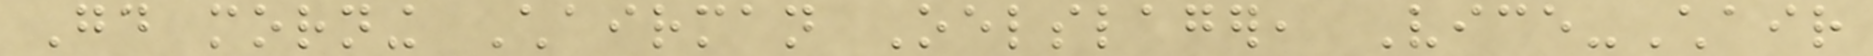Good morning Chairman Oelslager, Vice-Chair
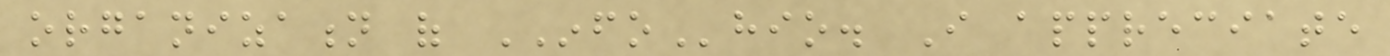organization of INFOhio. I appreciate
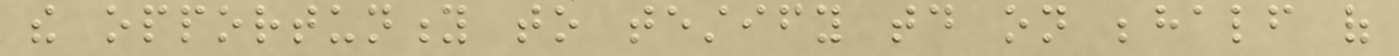the opportunity to testify today on behalf of
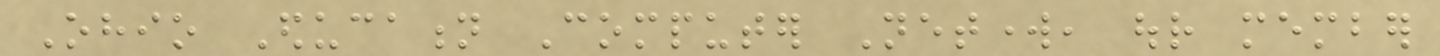Ohio Education Computer Network, our member
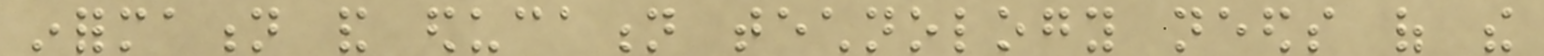information and education technology needs of the
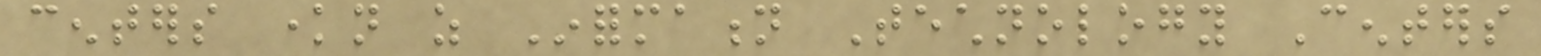centers known as Information Technology Centers
